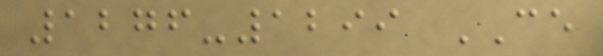1276-1299 CE
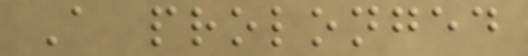A prolonged
